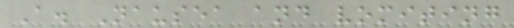A. Nausea and vomiting
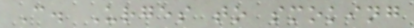C. Urges to smoking
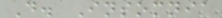D. Insomnia
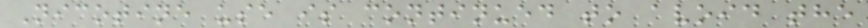Nicotine use is continued to avoid the
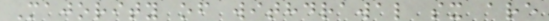Majority of withdrawal sx are
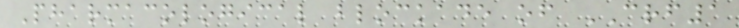Pharmacological blockade of CRF1
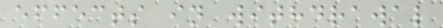effects in withdrawal
